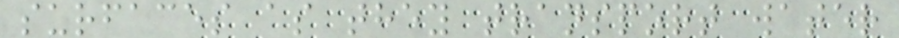surfaces as they transport water
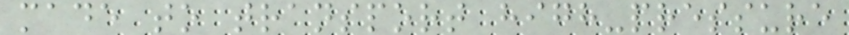made to transport high-pressure
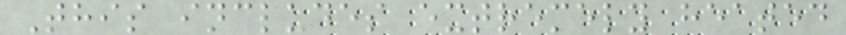This includes extremely heated
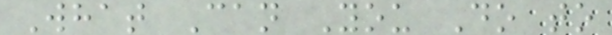What Can You Do to
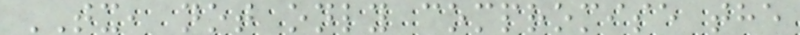TX, not only compromise the
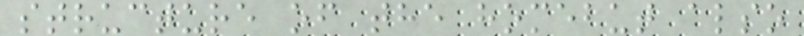structure of the homebut also
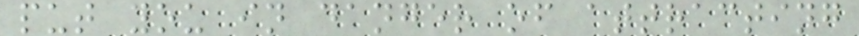put you in danger of attracting
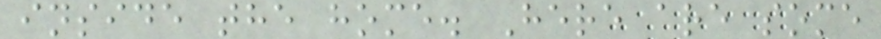inside the home. Here are some
